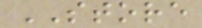STORE
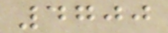4700
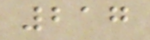217
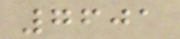7601
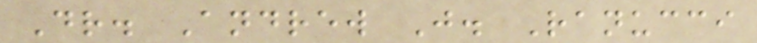Dr. Andrew J. Ranucci
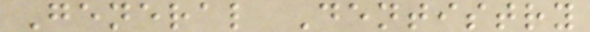General Dentistry
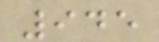945
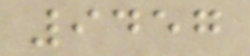9457
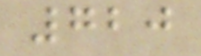720
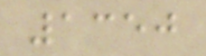1350
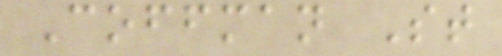Coffman St
